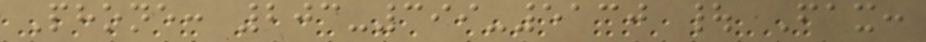Phone: 203-399-5130 | Fax:
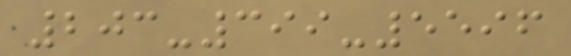203-399-5596
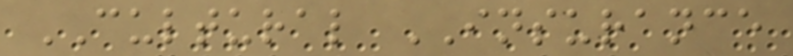CULTURAL INSURANCE
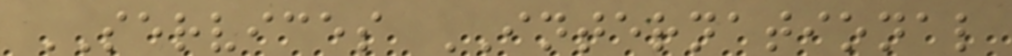SERVICES INTERNATIONAL
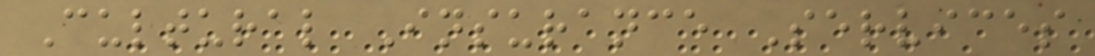Cultural Insurance Services
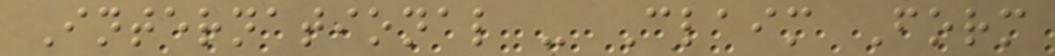International - Claim Form
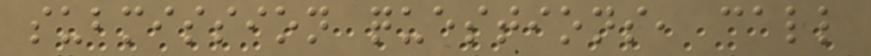submission questions, call
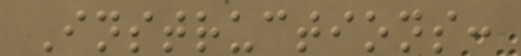Instructions:
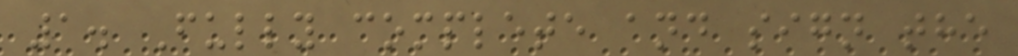1. Fully complete and sign the
